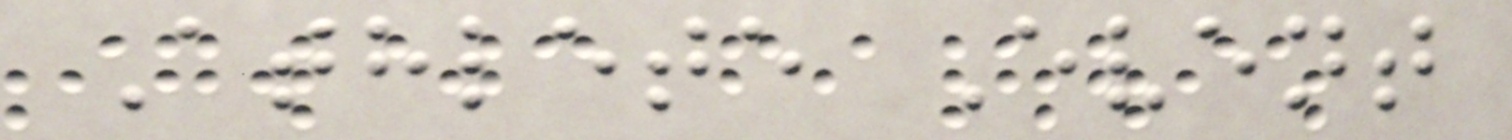Athlete Event
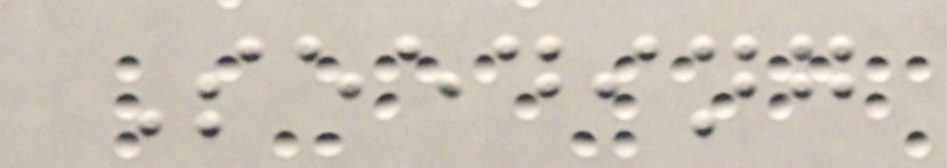Seeding
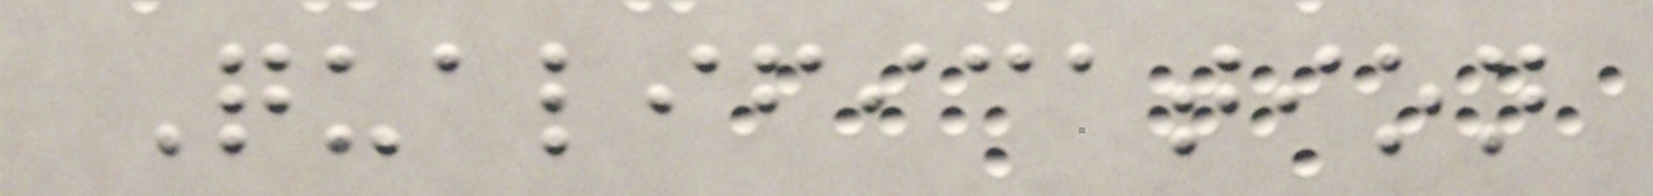Qualification
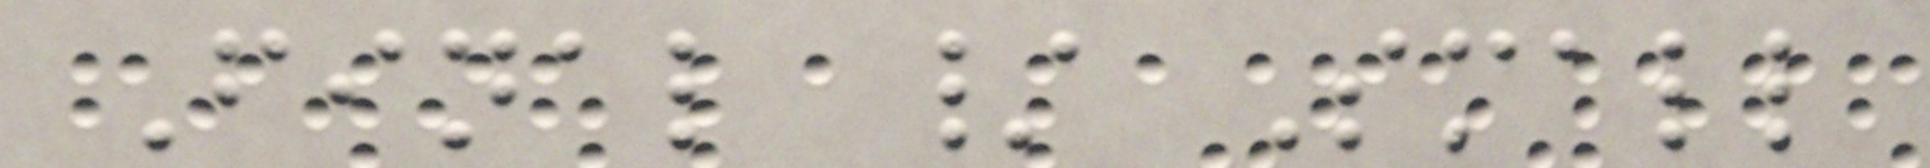Final / Small
